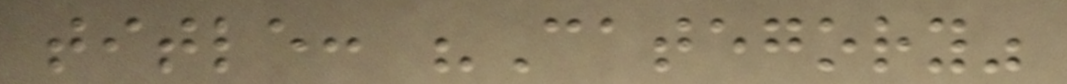title: "Category"
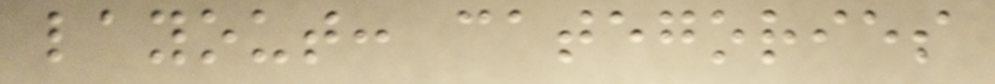layout: categories
